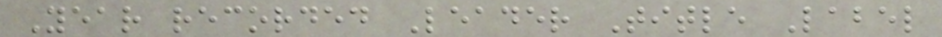Year recorded Leader Title Label
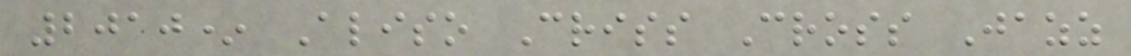2010* Aliso Criss Cross Jazz
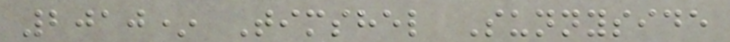2010* Timshel Sunnyside
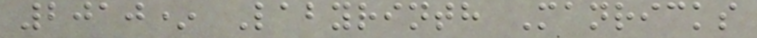2010* Labyrinth Manricks
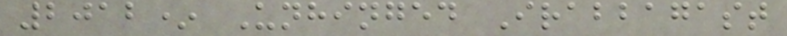2012* Unhinged Irabbagast
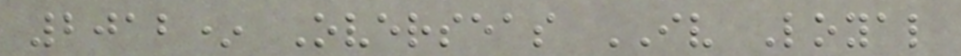2012* Overseas IV Loyal
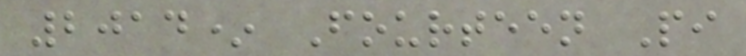2014* Fourteen Pi
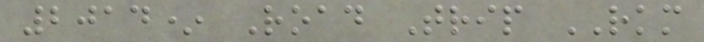2014* Road Trip RKM
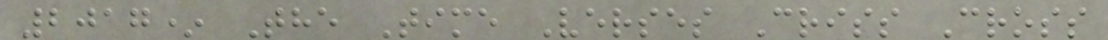2017* The Time Verses Criss Cross
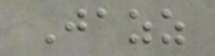Jazz
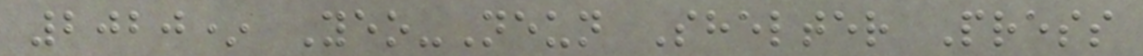2020* Yeo-Neun Shelter Press
